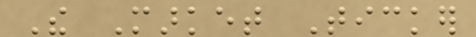The Market Ticker
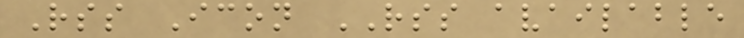Rss Icon RSS available
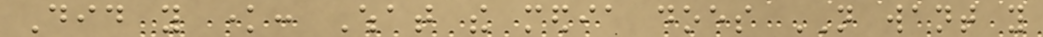Did you know: What the media does NOT want you
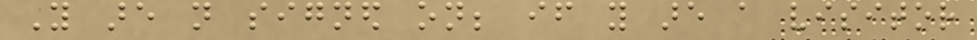You are not signed on; if you are a visitor
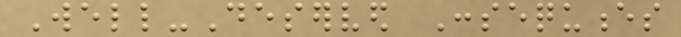Well-Deserved Consequences
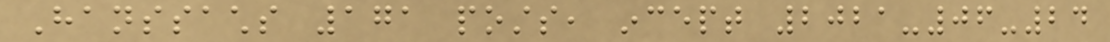Hanssachs 171 posts, incept 2021-06-24
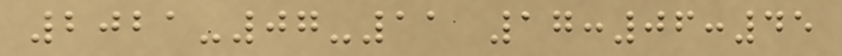2021-07-11 17:06:45
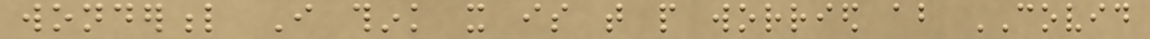wonderful I think it is that people worried about COVID
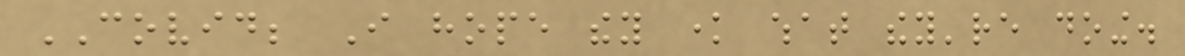COVID; I hope they know what they're doing.
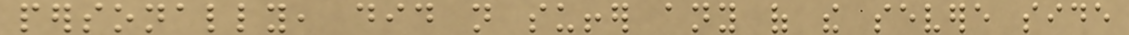personally, did not suffer any of the severe side
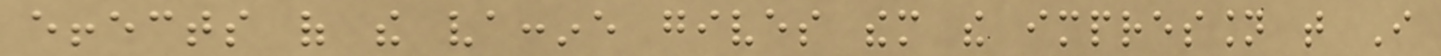effects of the vaccine gives them the impression that I
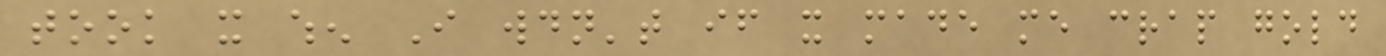took it when I wouldn't if it made me crap gold
